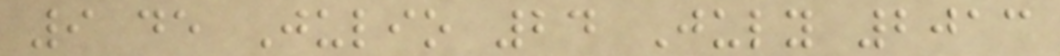9 de Julio 24 July 2013
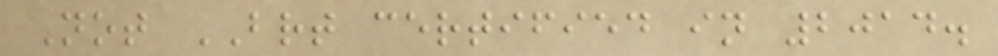Not BRT certified in 2014.
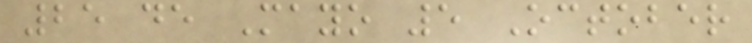25 de Mayo 5 October
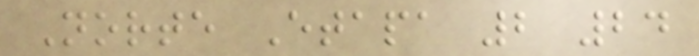Norte Etapa 2 24
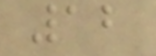12
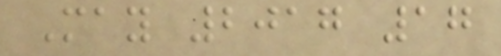May 2017 17
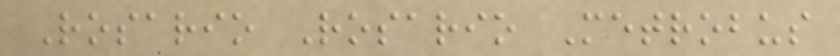Rosario Rosario Metrobus
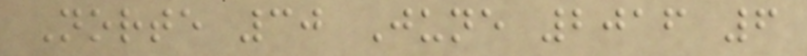Norte 30 June 2016 6
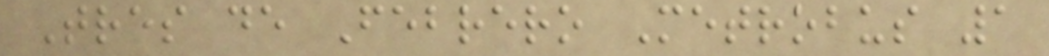Tres de Febrero Metrobus 1
